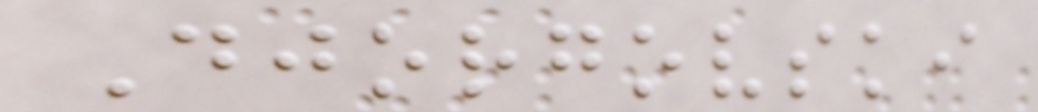Djorgovski
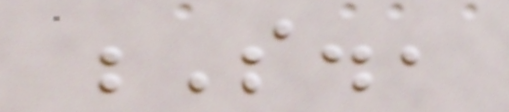S.,
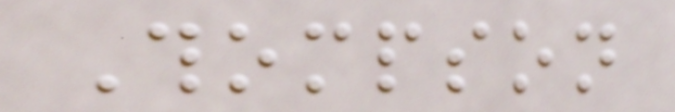Thompson
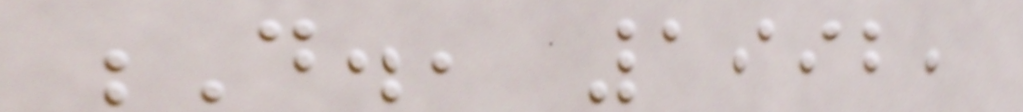D., 1992,
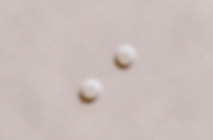in
